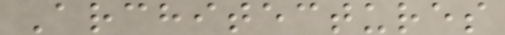Architectures
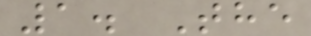1. The
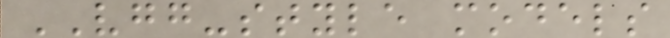VGG-style models
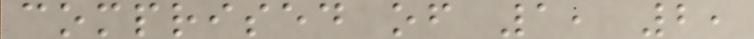comprised of 1, 2,
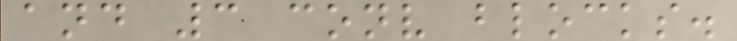and 3 conv blocks.
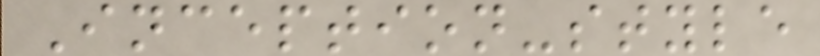Inception-style
